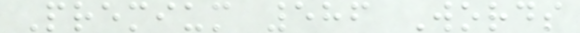Premium 586 Words
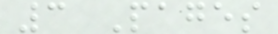3 Pages
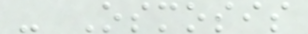- Osmosis
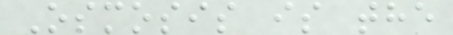Osmosis is the
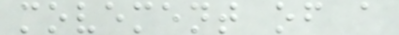movement of a
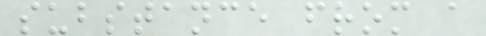substance from a
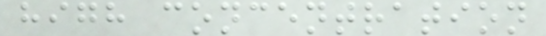high concentration
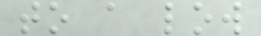to a low
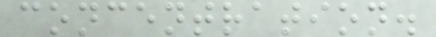concentration.
